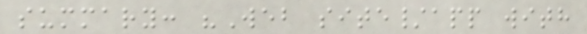summary: "Web site/app with
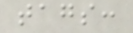tags:
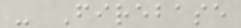- Firebase
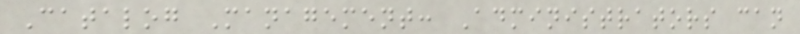Catalog Management: Administrators can
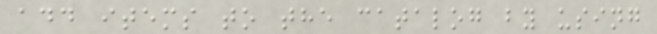add items to the catalog by using
